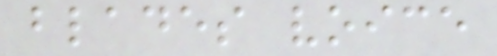blades voice
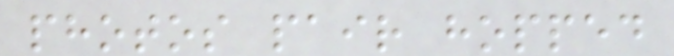photos pair hopped
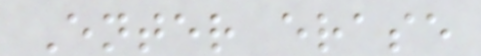Enter erase
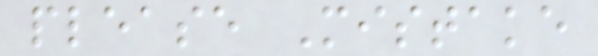please Mistake
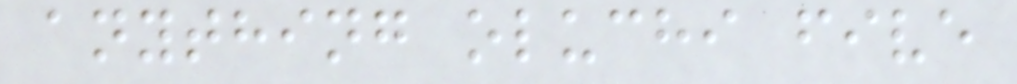anything oluchi five
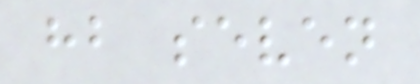hb seven
